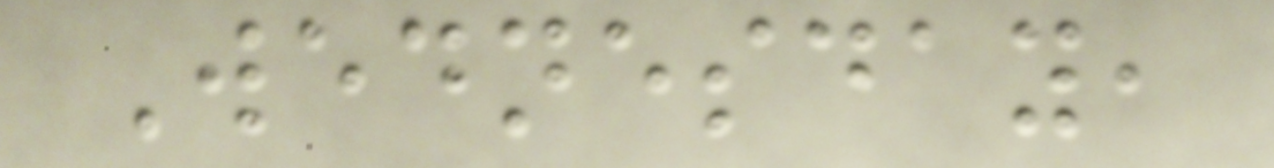Wednesday,
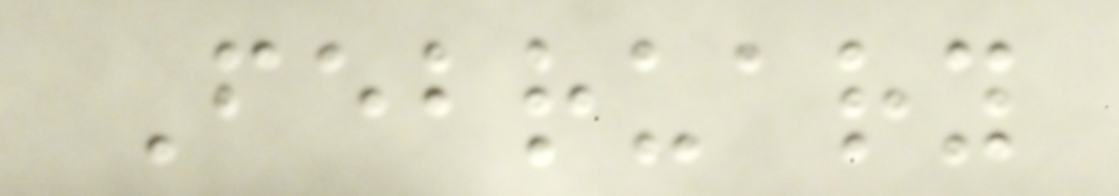February
